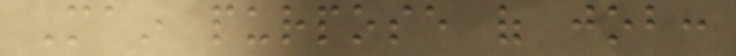Main purpose of job:
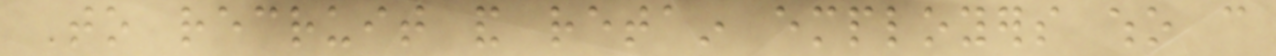To recruit and retain employers who can
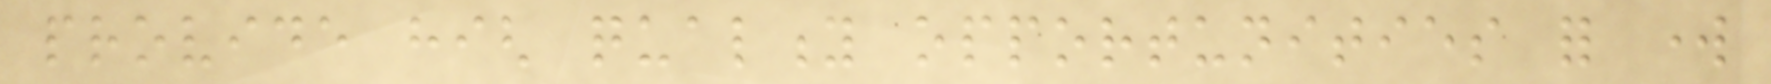provide high quality opportunities for work
